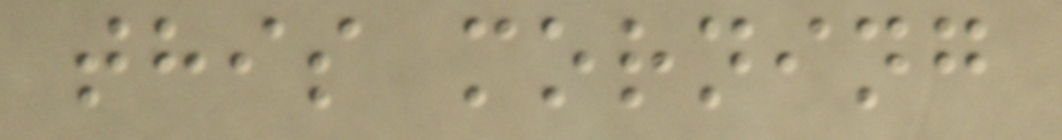this morning
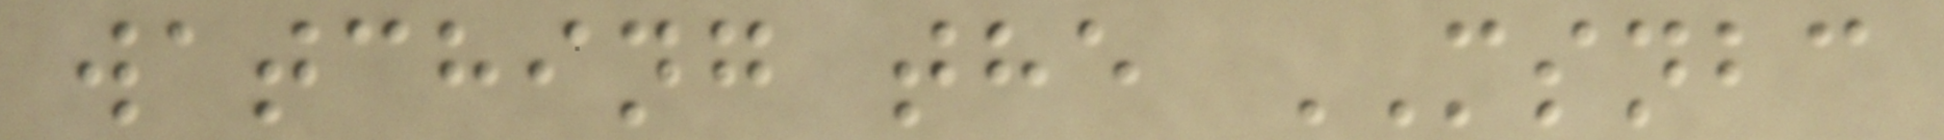watching the MSNBC
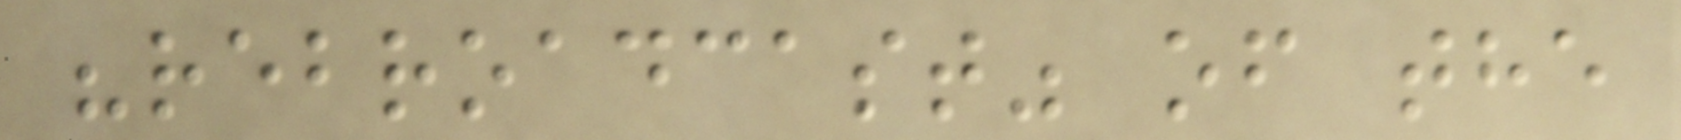"rebroadcast" of the
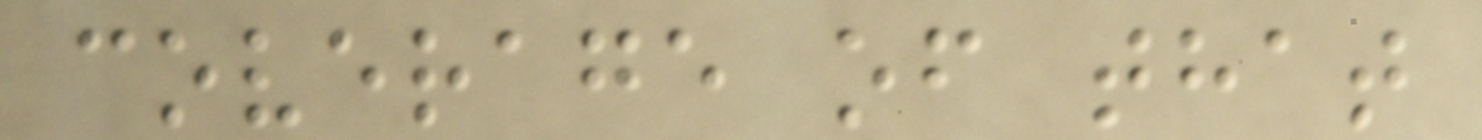coverage of that
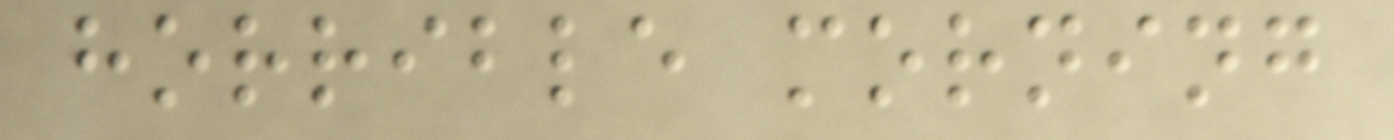horrible morning
